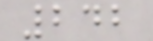242
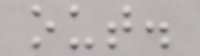out.
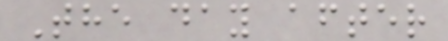The day after
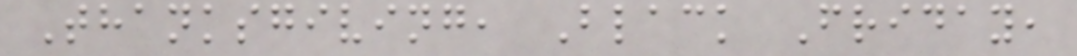Thanksgiving, Black Friday,
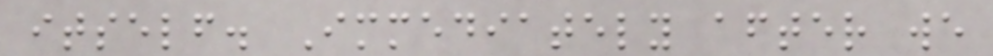itself. Immediately after we
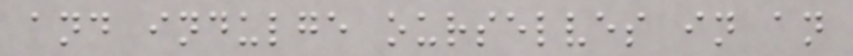and indulge ourselves in an
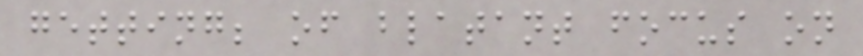getting; of blatant focus on
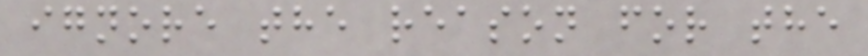ignore the reason for the
